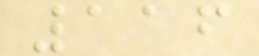116
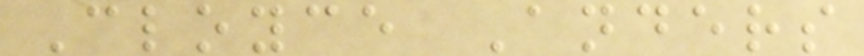Cloyce Anders
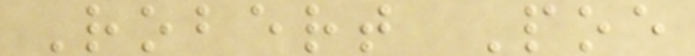Robert Poe
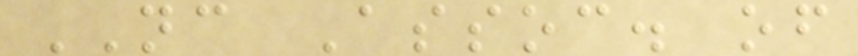NC Assoc. of
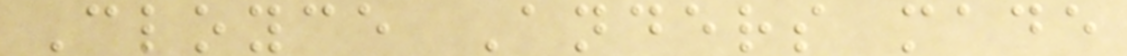Cloyce Anders made
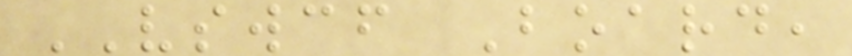VSWCF Board,
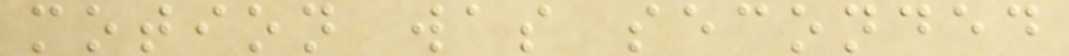motion was seconded
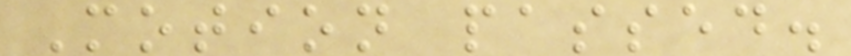Motion passed.
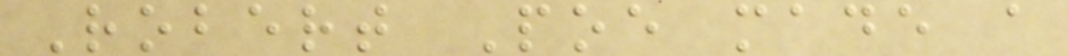Robert Poe made a
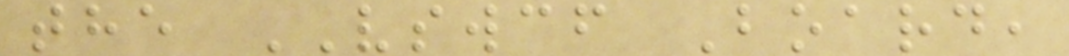the VSWCF Board,
